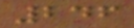246
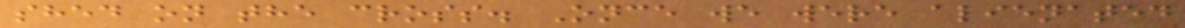shed on the cross. Once we were alienated
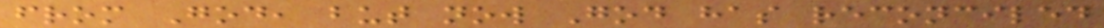from God, but now God has reconciled
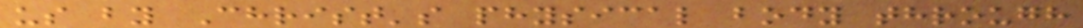us by Christ's physical body through
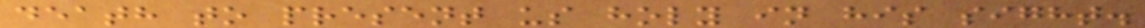death to present us holy in his sight.
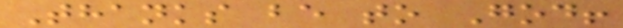Thanks be to God!
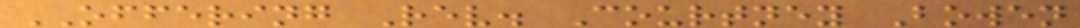OFFERING Rev. Courtney Bowen
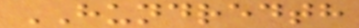HUNDREDTH
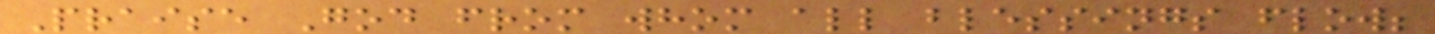Praise God from whom all blessings flow;
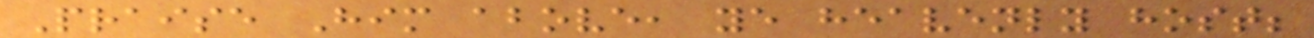Praise Him above, ye heavenly host;
